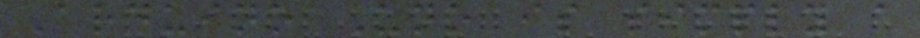Arduino Uno is simply a
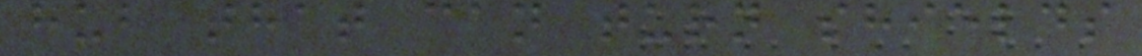hub that can turn shields
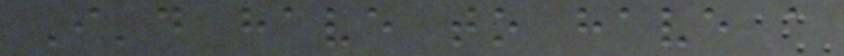I'd have to have a
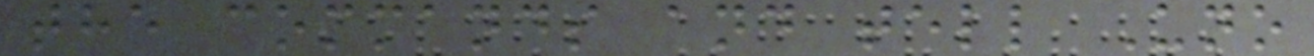the commands and tell Uno
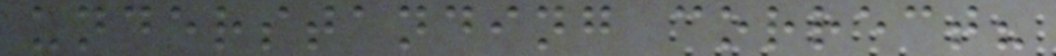understanding correct?
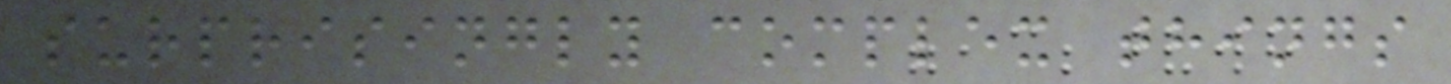surprisingly complex things
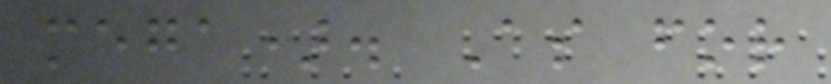mega). As for
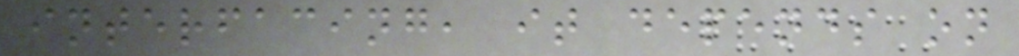interfacing, it depends on
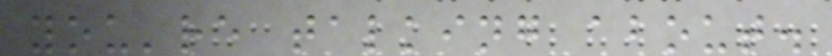you're talking about.
